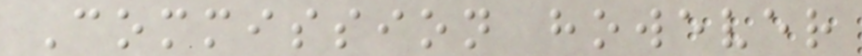Commission however
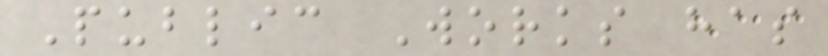Public Works has
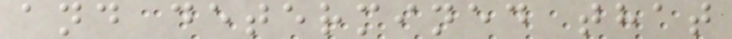and determined that
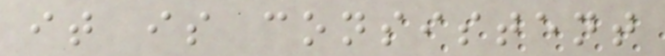it is consistent
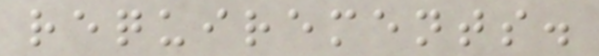requirements.
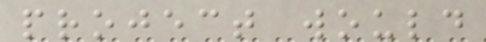project would
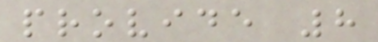provide 8
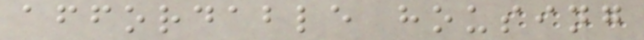affordable housing
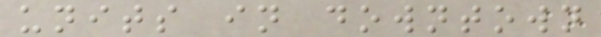units in downtown
